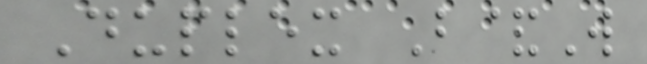Duplex B&W
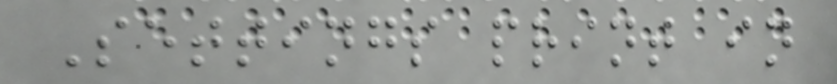Settings print in
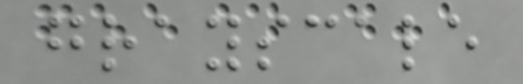grayscale
